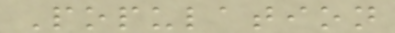Population
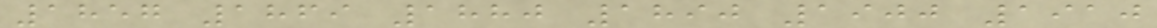1857 1869 1880 1890 1900 1910
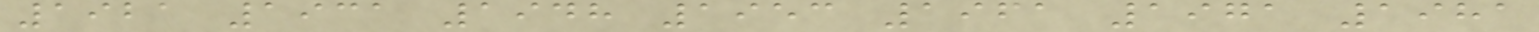1921 1931 1948 1953 1961 1971 1981
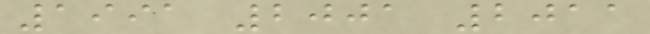1991 2001 2011
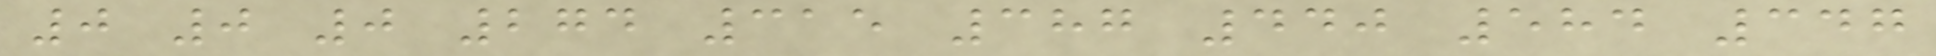0 0 0 274 315 387 440 584 347
